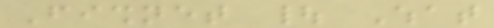Fishnet | What
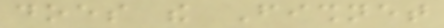does the Fishnet
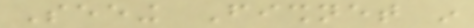Seeing Fishnet in
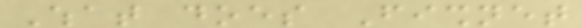What does Fishnet
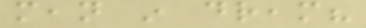mean in dream?
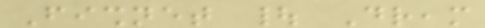Fishnet | Dream
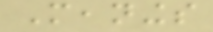Meanings
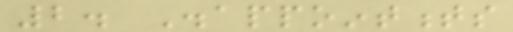2. Disappointments
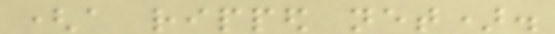(a ripped net).
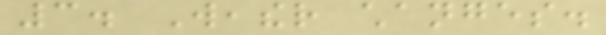3. Weather changes.
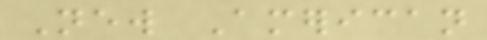New American
